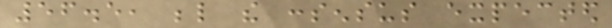56.5, below the consensus expected
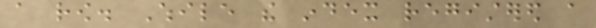a row. While the index registered a
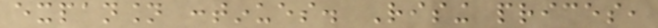expansion continues. Rising prices,
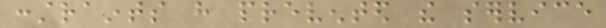constraints have prevented the service
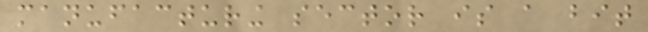manufacturing sector is a bit
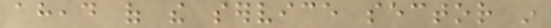ahead of the service sector in
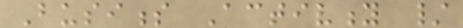Business Activity /
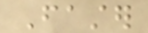Faster
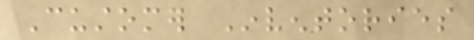Customer Inventories
